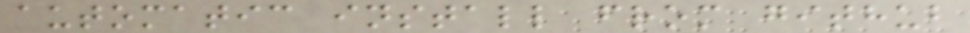automatic install from github
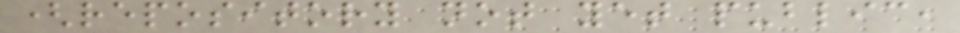(repository not yet public,
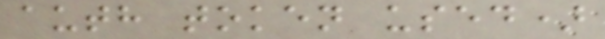auth token used)
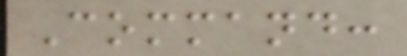Command:
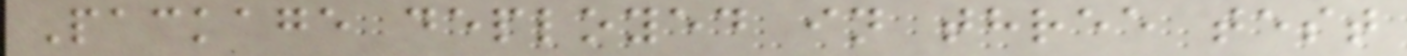Package deployed in three test
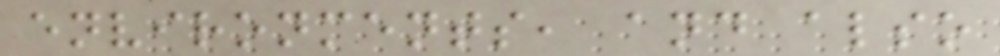environments, and also
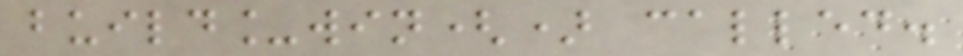build_win() called.
